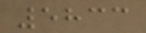5833
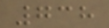738
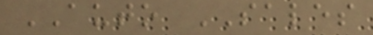AUTO SALES
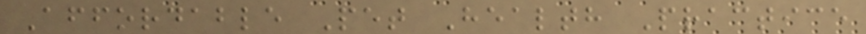Affordable Pet Health Practice
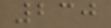230
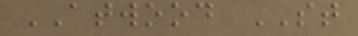ATWOOD ST
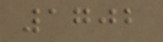1702
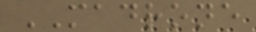MADRONE
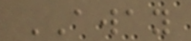AWAY
